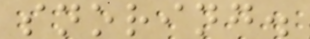snoring.
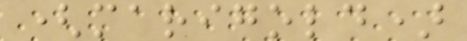(marigold)
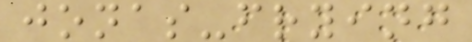jonas-frying
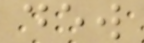dew
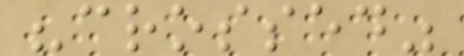"crossed"
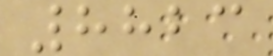8823
